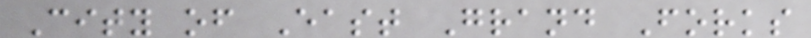City of East Grand Forks
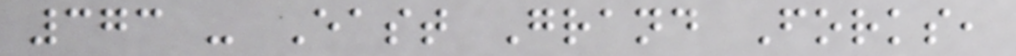373 - East Grand Forks,
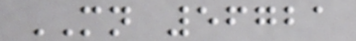MN 56721
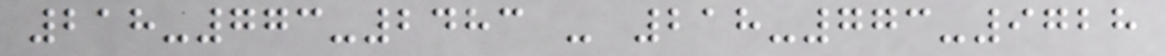218-773-2483 - 218-773-9728
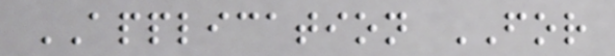APPLICATION FOR
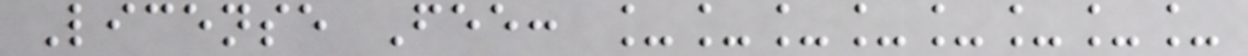License Fee: ________
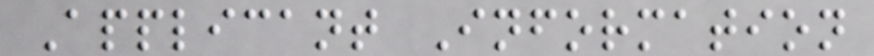Applicant Information
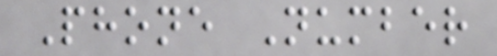Phone Number
